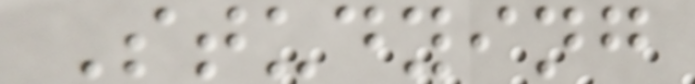Studying
